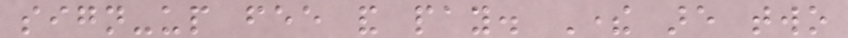sign-up fee and pay. There are two
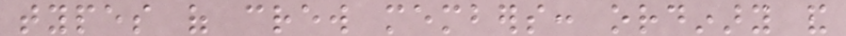types of crew members: ordinary and
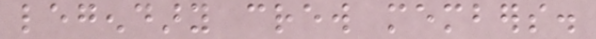legendary crew members.
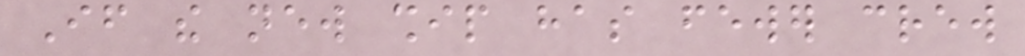If the new ship has fewer crew
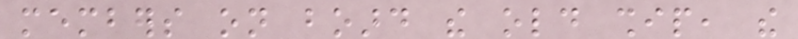members on board the old ship, the
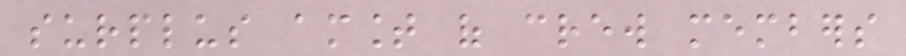surplus amount of crew members
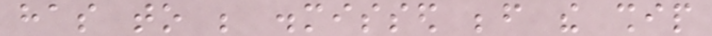has to be dismissed before the ship
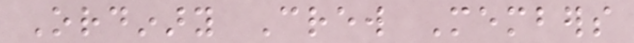Ordinary Crew Members
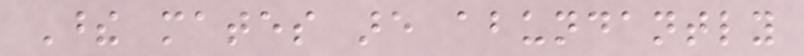These mates are abundantly
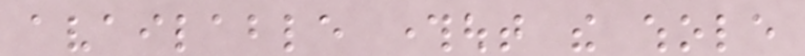available throughout the whole
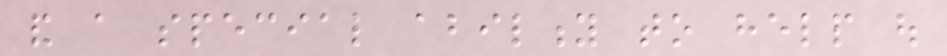and a special ability to help out
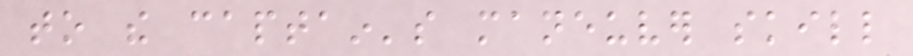to the captain's maneuver skill
